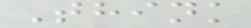Think
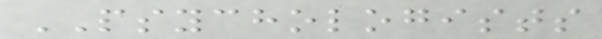PSYCHOLOGISTS
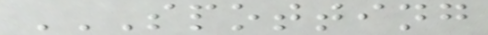SPOTTING
